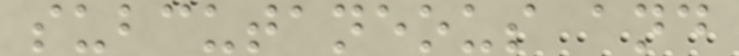subcutaneous and
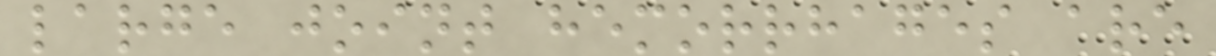large joint hemorrhages are
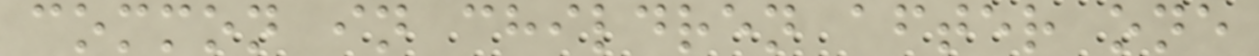common in children after one
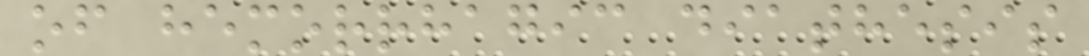of hemorrhagic diathesis
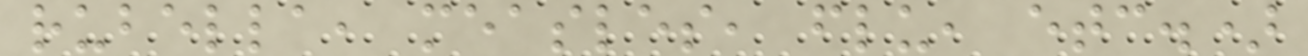rubella, measles, flu, etc.)
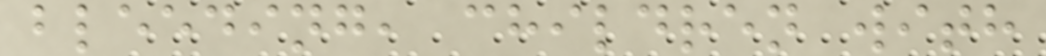bleeding, children with
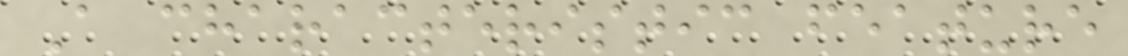A characteristic feature
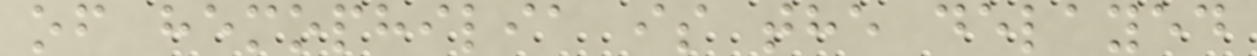of hemophilia is the delayed
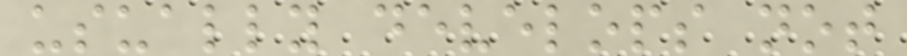usually develops not
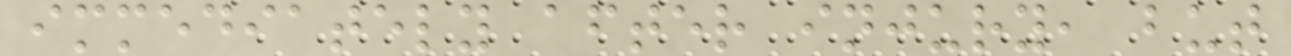immediately after injury, but
